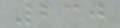230
